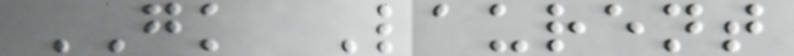GK Laurent
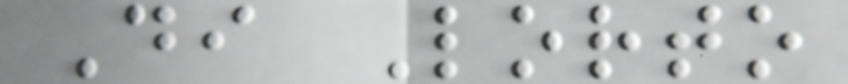Di Lorto
